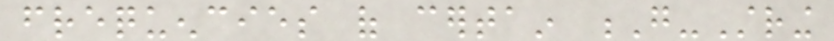frequencies of certain G-String
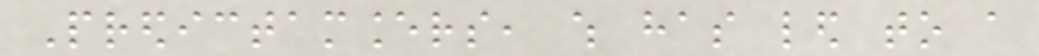Predictamancers, which has led to a
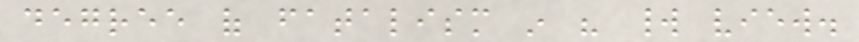degree of fatalism in his world view.
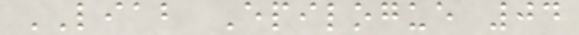LIAB Epilogue 04
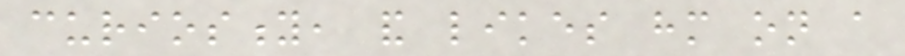curiosity, and likes him on a
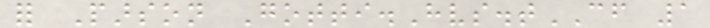for Parson Gotti.Hvs.tCF 1
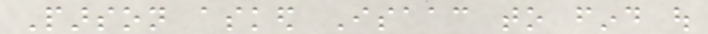Parson asked Isaac to find out
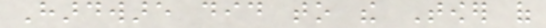Hardware did to the Tower of
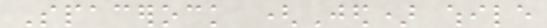Spacerock (Jed) while
